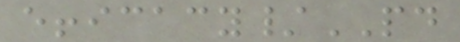efficacy/PD
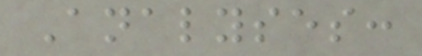Analyses:
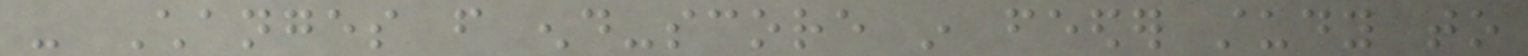- Changes from end-score in feeder study to
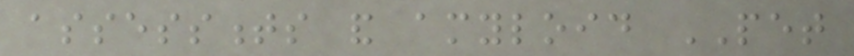assessments and amyloid PET
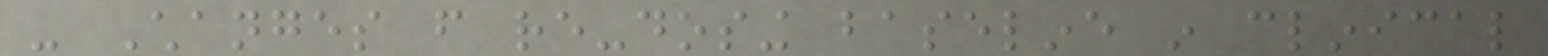- Changes from re-dosing baseline in clinical
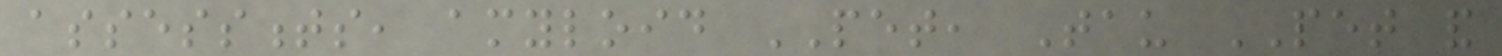assessments, amyloid PET, Tau PET and
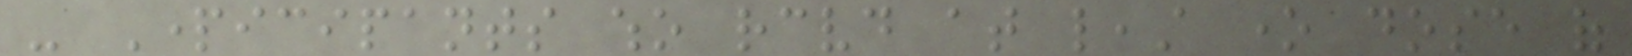- Participants who received at least one dose of
